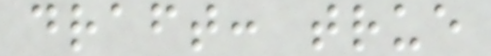draft: true
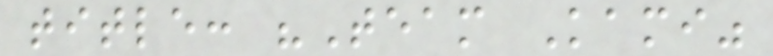title: "Team Kami"
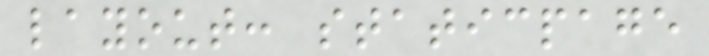layout: staticpage
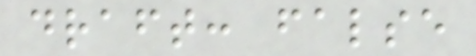draft: false
